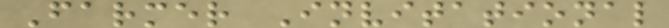Farmer Invitational
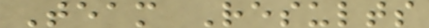Team Results
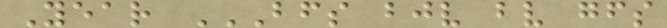Year BFS BJV BV GFS
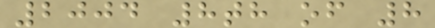2004 8th of 8
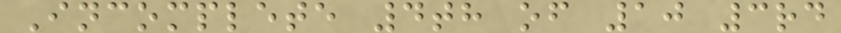Incomplete 4th of 10 3rd
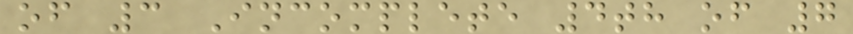of 3 Incomplete 4th of 7
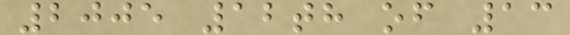2005 12th of 13
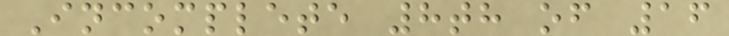Incomplete 8th of 16
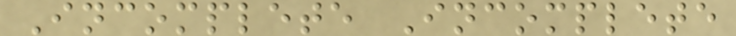Incomplete Incomplete
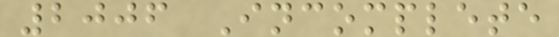2006 Incomplete
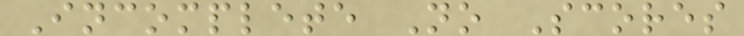Incomplete No Scores
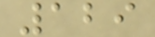129
